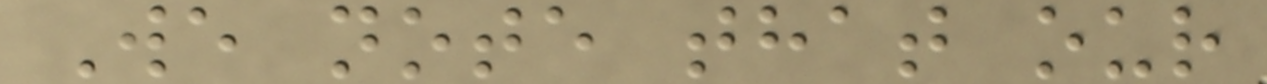We note that our
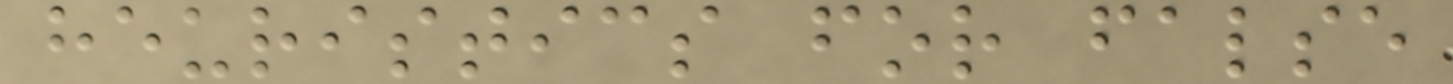heuristics for false
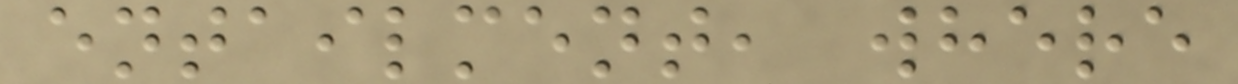entailment, where
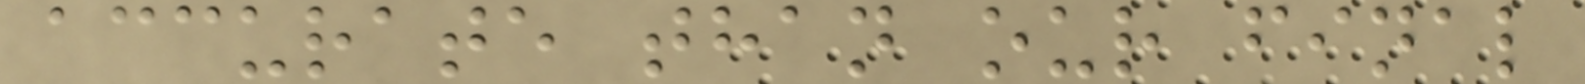accurate than our final
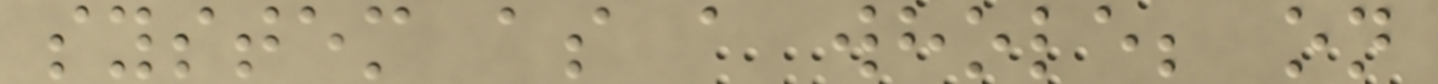system as a whole; on
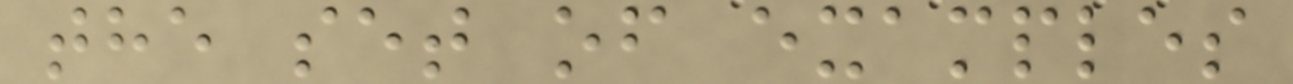the set of examples
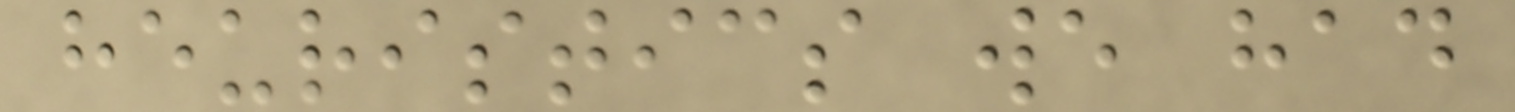heuristics we had
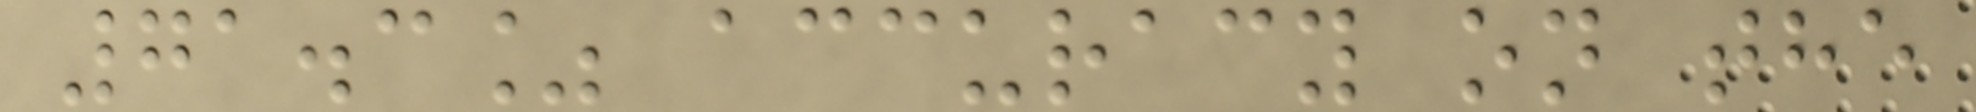71.3% accuracy on the
